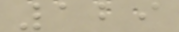129
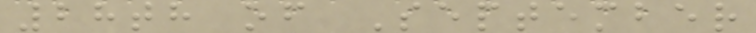28th of September
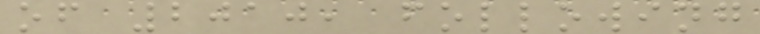of 2010, following
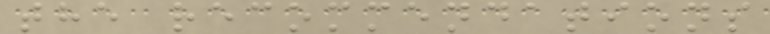the recommendations
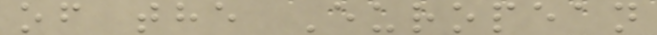of the European
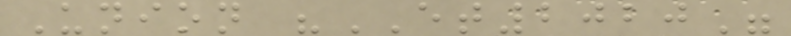Union "ET2020"
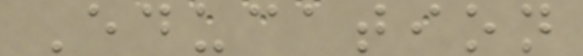Education
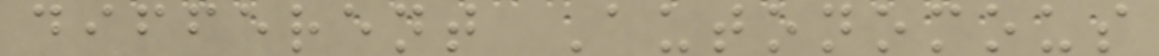different Autonomous
